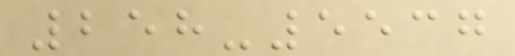258-5537
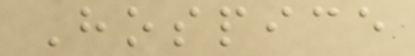Hospice
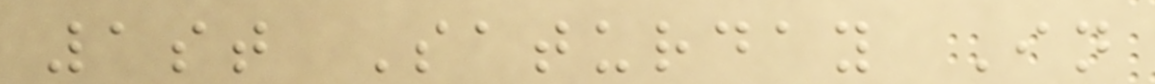1st Saturday In
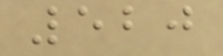520
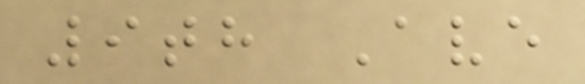9th Ave
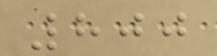800
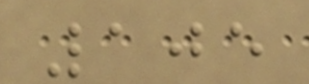105
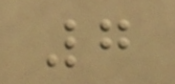7
